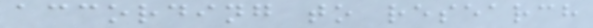according to research
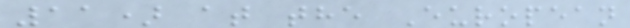11) at the European
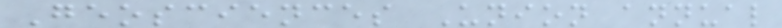Geosciences Union annual
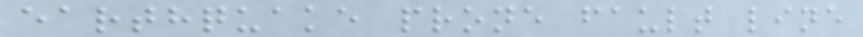earthquake prone fault line
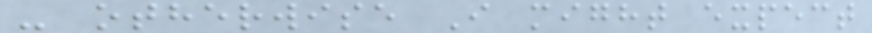- otherwise I might expect
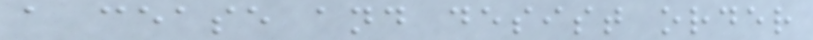a cease and desist order
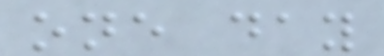one day
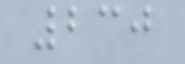230
